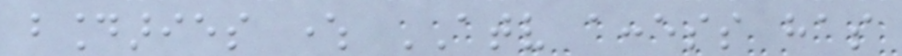boundaries where ATV access has
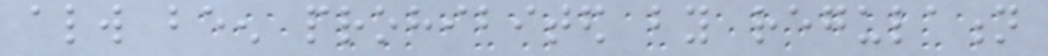always been prohibited by regulation
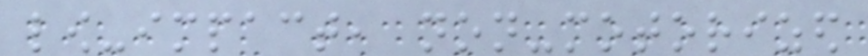low-impact, non-motorized
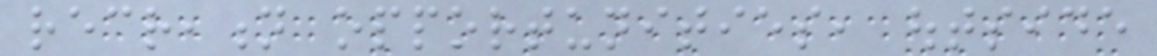recreation opportunities, outside
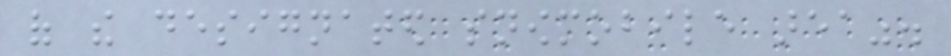of the designated snowmobile area".
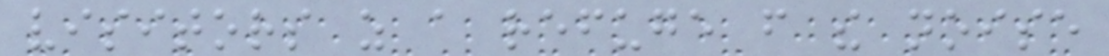visitors as a refuge from the noise
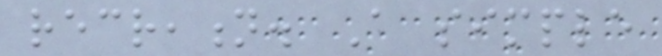recreation. A simple
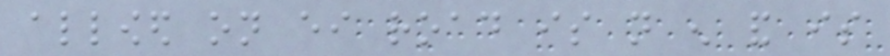allowed on either road is not enough and is
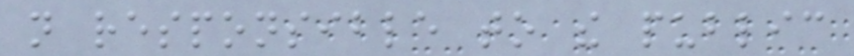not responsible to the public
